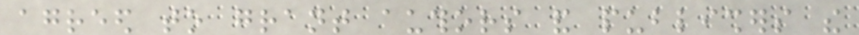agreed to grant authors and publishers the
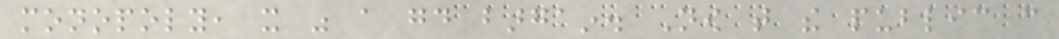monopoly, it was a good bargain. Now that the public can
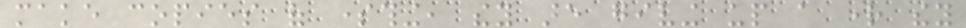make copies of something, they are giving up a right they
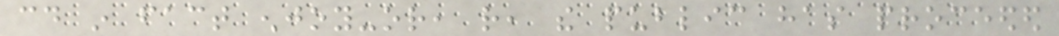could in fact enjoy-or, rather, the public has proceeded
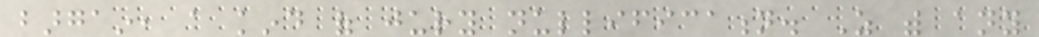bargain, a kind of jury nullification. As with any
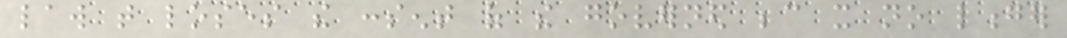law that loses the consent of the governed because it no longer
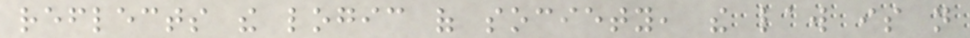reflects the logic of society, the law is not
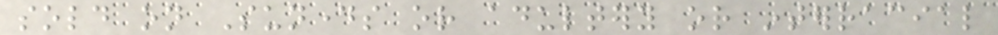sold on Sundays or adultery or interracial
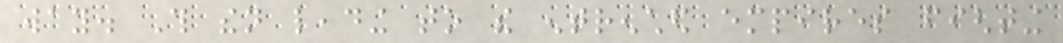way. This then leading to the entrenched empires fighting
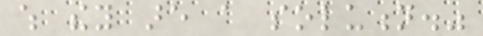which they are a solution."
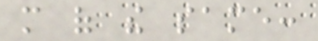more of the same:
